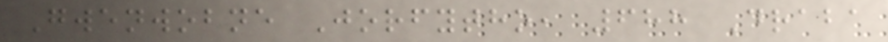Gwenwobne Jorfytho, 688 Draba
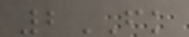2FK
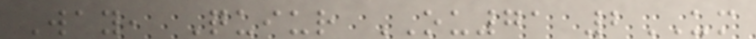Way, Quiur OU71 2UM
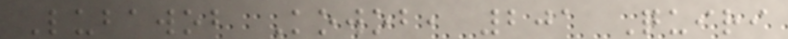Lubawob Kowob, 201 Quiri
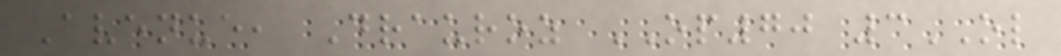Avenue, Drauroz OP70 3OL
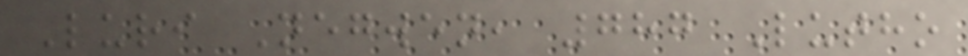Luri Negwen, 787 Lutho
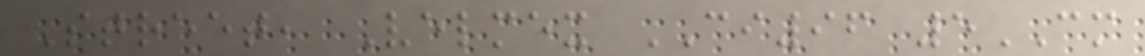Street, Velmex CI96 5CM
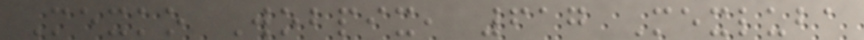Mexko Wobpix, 617 Mexluba
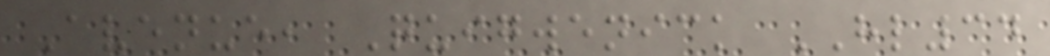Avenue, Quigwenick HL34
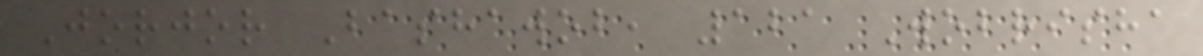Jorjor Bashawob, 121 Wobrisha
